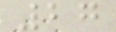27
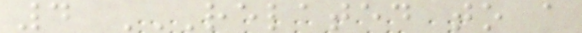4 RELATED TO A
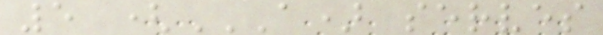5 (A) SERVES
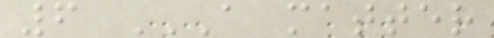6 A MATTER
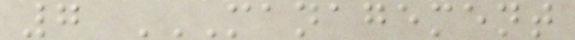7 MANAGEMENT
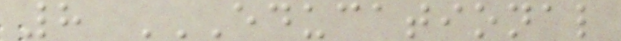8 EDUCATIONAL
